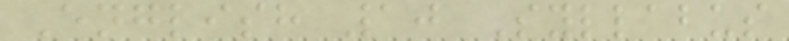English 10 Syllabus
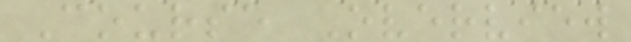Course Overview
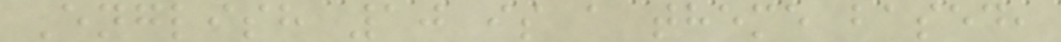English 10 is a theme based,
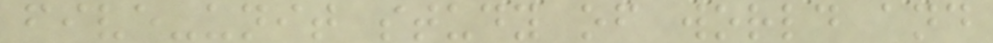five-unit study of world and
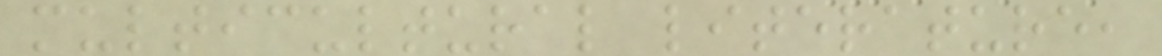multicultural literature,
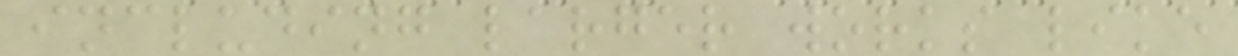including larger works like
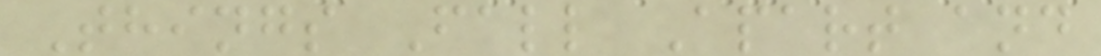Things Fall Apart and
